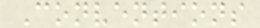Conventions
